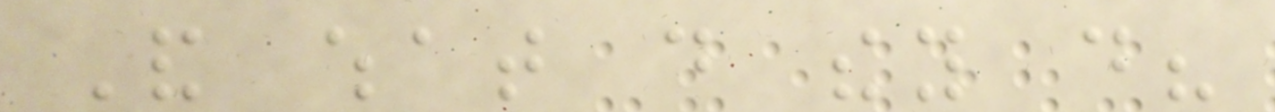And what do they do?
